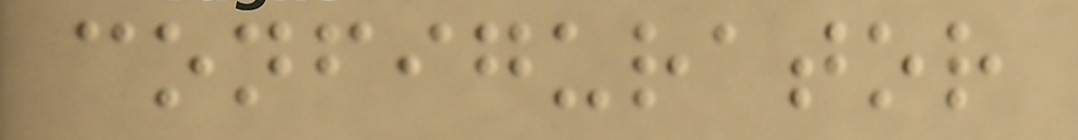configurator
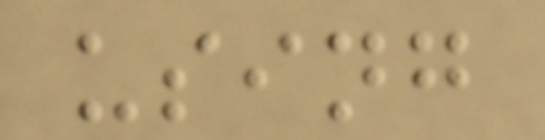using
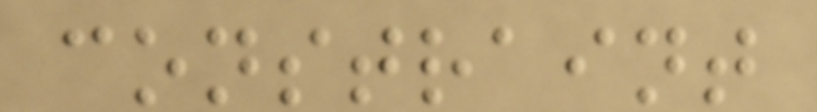constraint
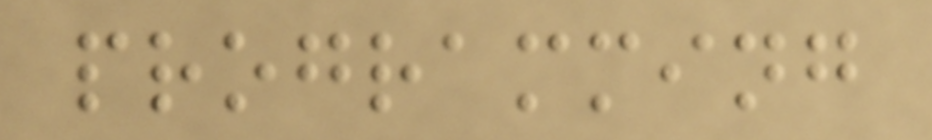programming
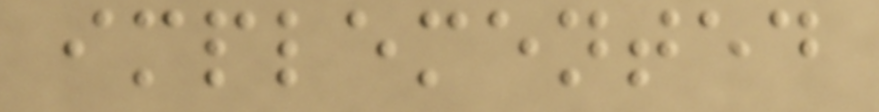implemented
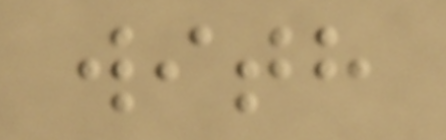with
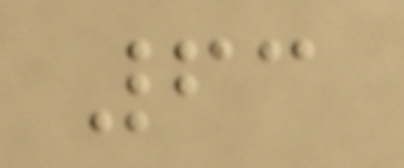63
